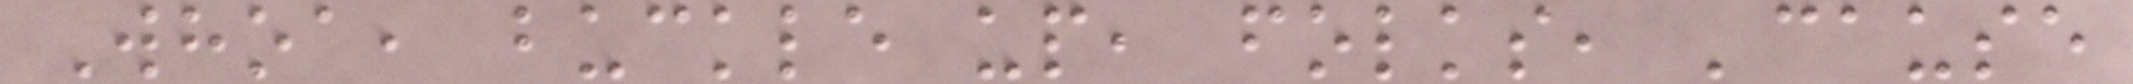Whoa, buckle up, folks, 'cause
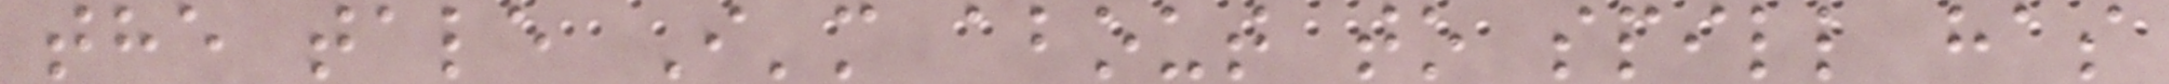the tale I'm about to spill has
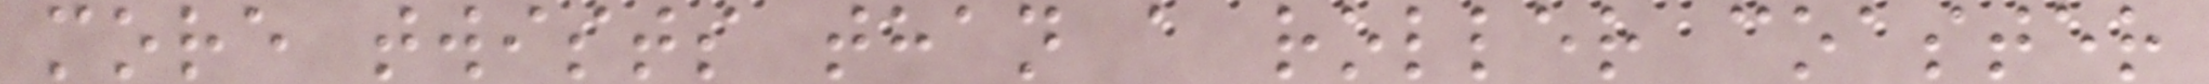more twists than a roller coaster
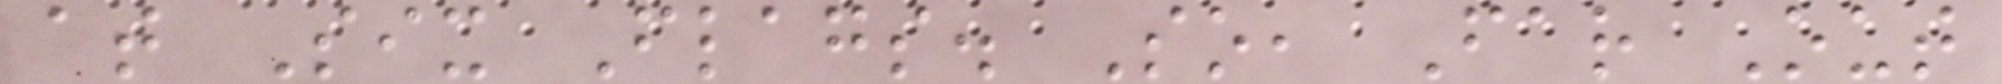at Six Flags. So, Far Out
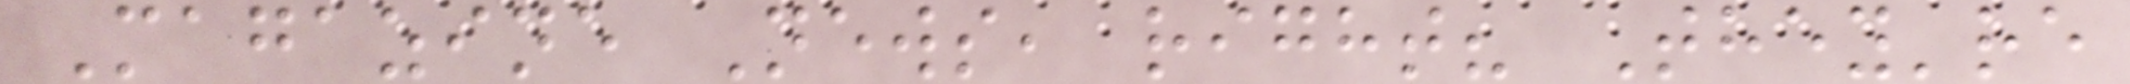Magazine News, right? They're
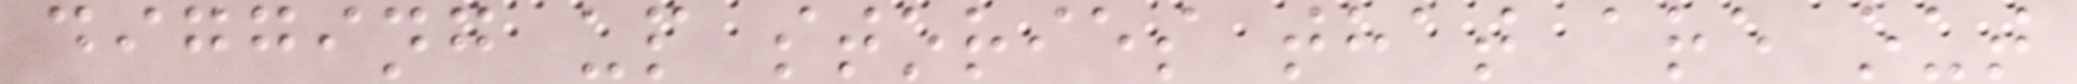digging up stories that are out
